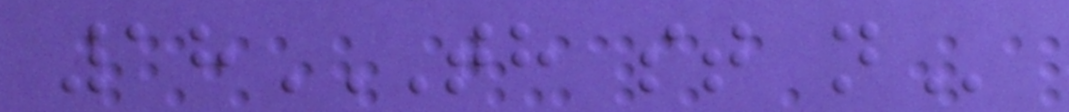18TH ST N
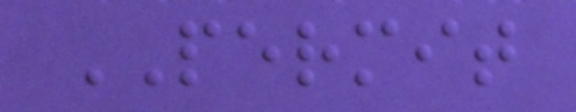PERMIT
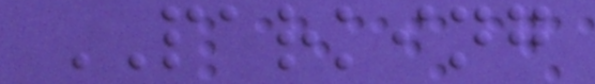PARKING
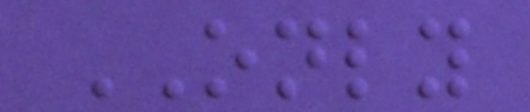ONLY
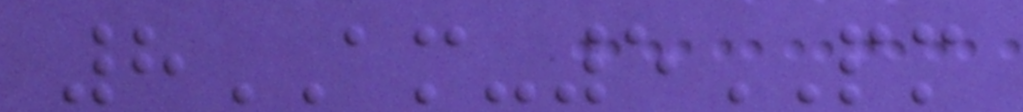8AM-5PM
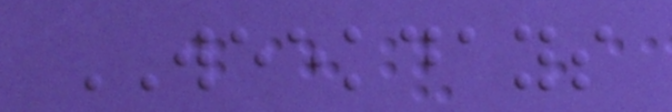WEEKDAYS
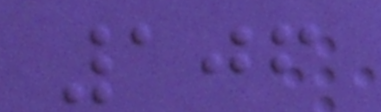106
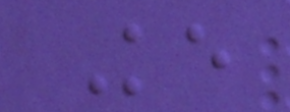Ke
